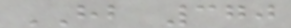HB 370
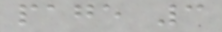page 3
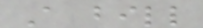A bill
